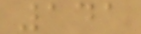141
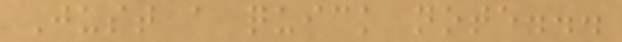Just a quick note...
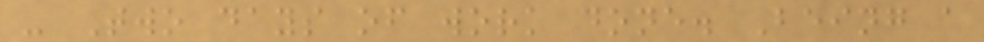- Two days of work done. Being a
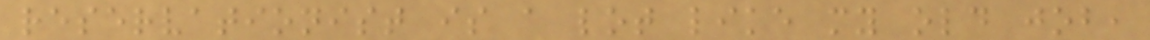reservationist is a lot like my old job,
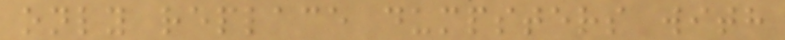only replace dumpsters with
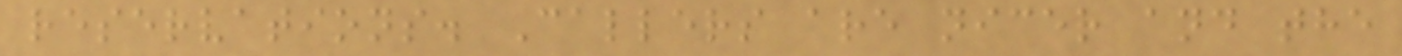reservations. Callers are nicer and the
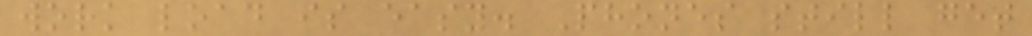work load is easy. Phones still get
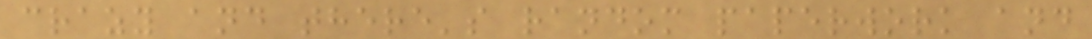crazy and there's random paperwork and
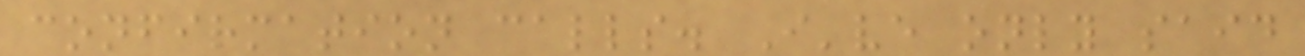confirmation calls. I've only said
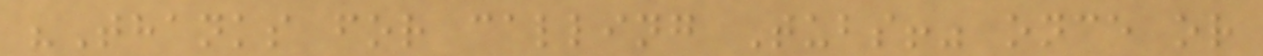"Thanks for calling Tubs!" once or
